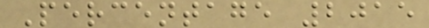Percentage 2015
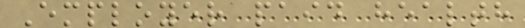Employer paid health
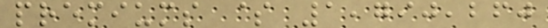premiums $ 1,790,260
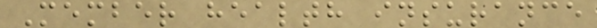Member health insurance
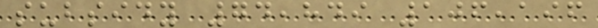subsidy 74,849 106,196
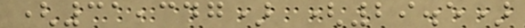(31,347) (29.5)
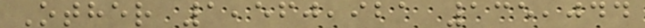Other 1,560,921 135,044
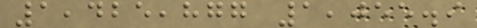1,425,877 1,055.9
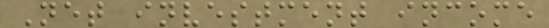Net investment income
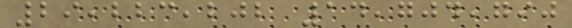29,223,202 14,704,790
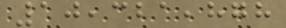10,321,878
